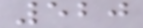520
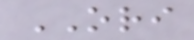ORI
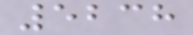5238
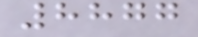8877
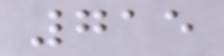715
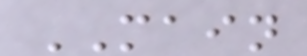MAIN
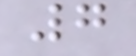7
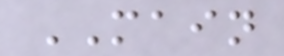MAIN
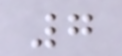7
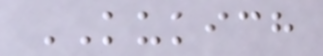KUKICH
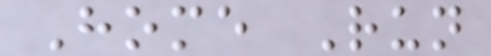Home Run
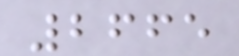2665
